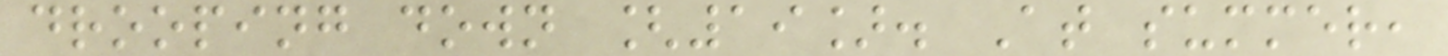drooping down [19]. At summer,
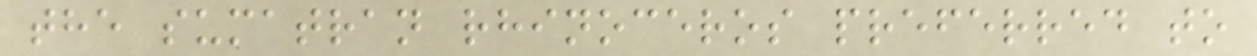the sumatran rhinoceros preferred to
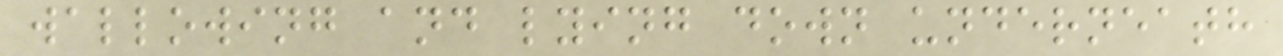wallowing and lying down underneath
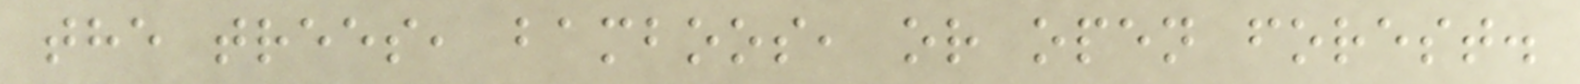the trees, bamboos, or open forest.
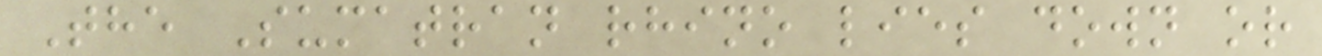The Sumatran rhino lies down or
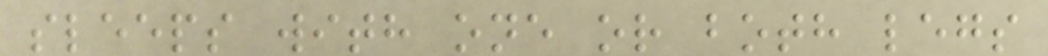sleeps with one or both legs
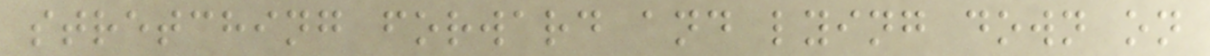stretching forward and lying down on
